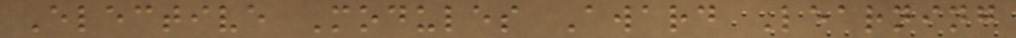Elective Modules Award Learning
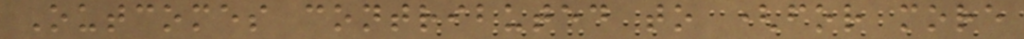Outcomes contributed to (for more
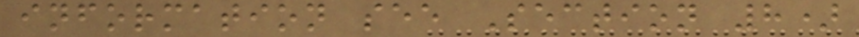information see Section 8)
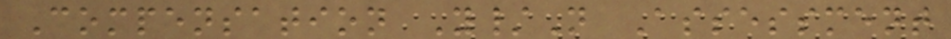Compensation Y/N Assessment
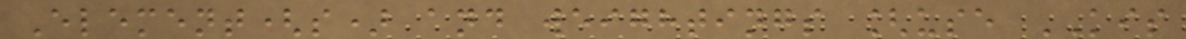Element(s) and weightings [use KIS
